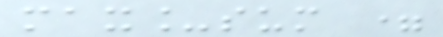max_sum =
